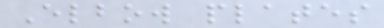Elbow plates
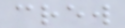crew
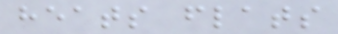heats flats
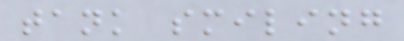tank smiling
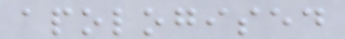apologised
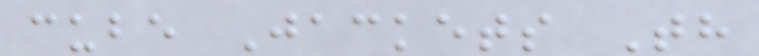cube Jackets Th
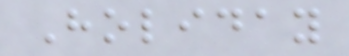Holiday
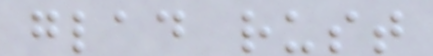glad rust
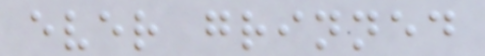ever grinned
